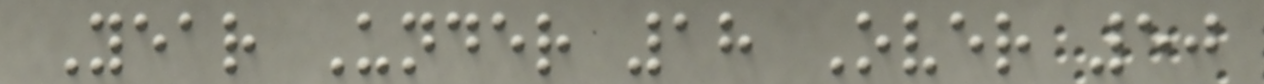Year Under 18 Over 50
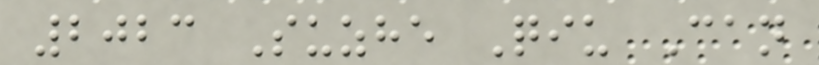2023 Suzhe Qiu Can
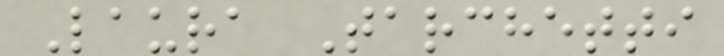Laura Tarchetti
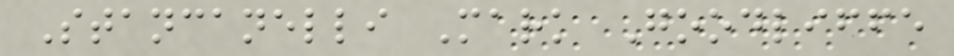Stancanelli Mark Goodliffe
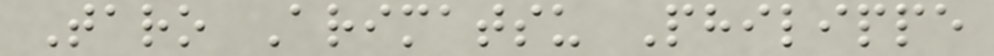Taro Arimatsu Philippe
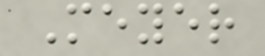Meyer
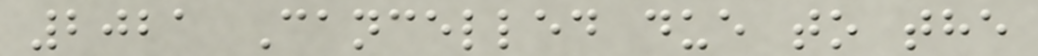2021 Cancelled due to the
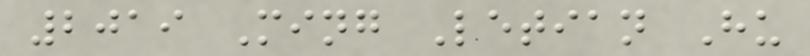2019 Ming Letian Hu
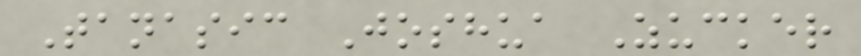Tanasic Joshua Zucker
